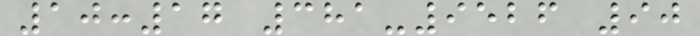10:17 381-9526 90
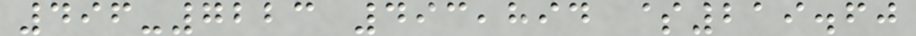496-7223 493,894 $219.60
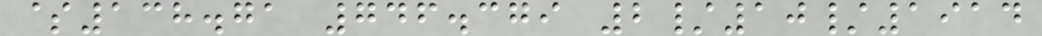$138.71 746.379 2/10/1914
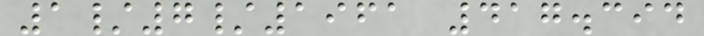1/7/1961 417.394
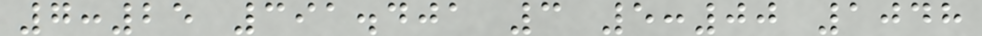7:25 391.401 3 5:00 1048
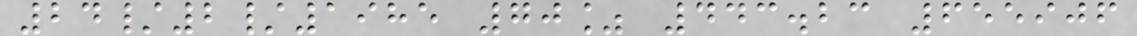24/2/1985 70% 443.23 655906
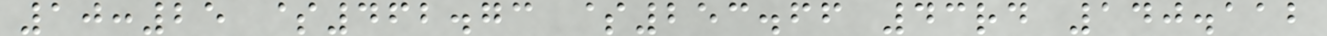10:25 $462.73 $253.66 43rd 140.112
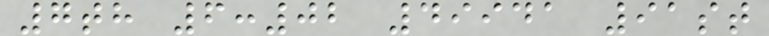7th 6:02 49941 91st
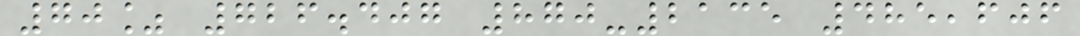70% 726.407 870-2135 485,606
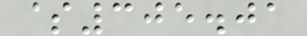$305.01
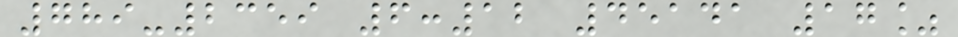789-2359 6:12 45141 17%
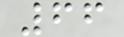66
